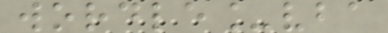wordle_vba
